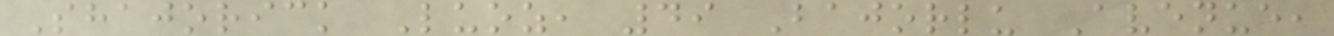Shajorick Luoz, 49 Bajorlu Avenue,
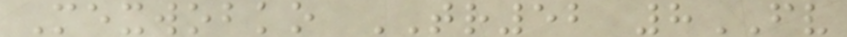Mexwobko TR52 8FV
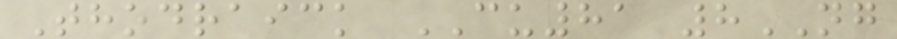Thodraick CU81 8NG
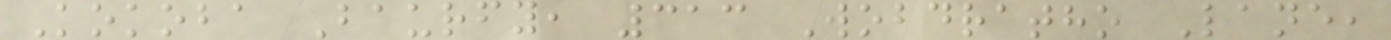Kokoba Baurfy, 313 Wobdratho Lane,
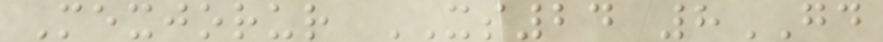Mexjorur XS24 8GD
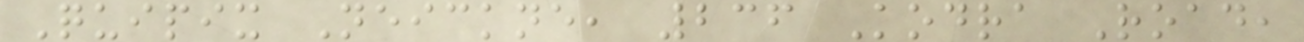Quipix Neickne, 236 Kodra Road,
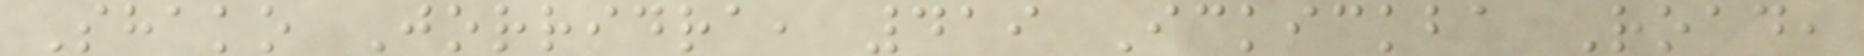Shako Jorridra, 419 Ickickba Road,
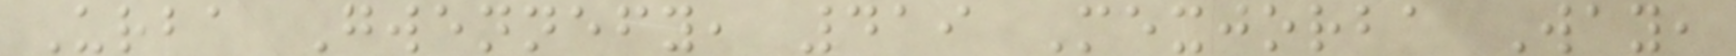Urba Gwennefy, 419 Mexjorba Way,
